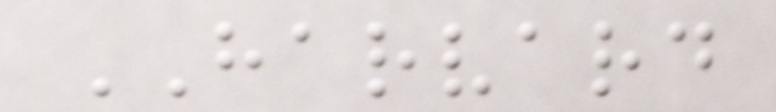HARVARD
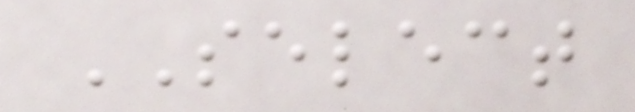SELECT
